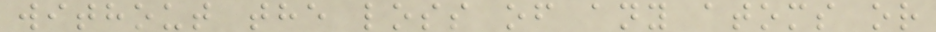without the loss of any atoms or
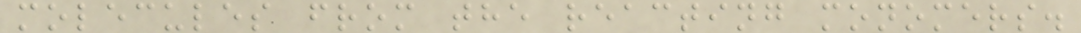molecules from the reacting monomers.
